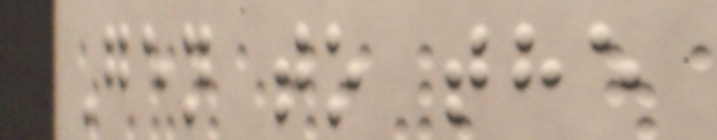Gen to the
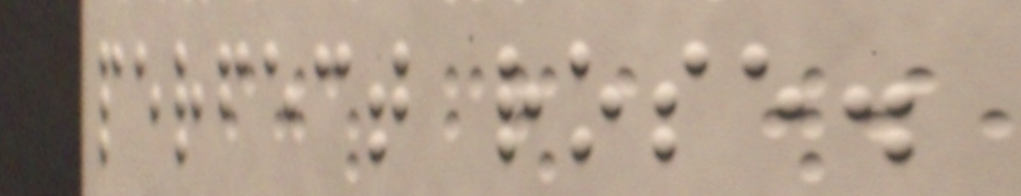perfect rose.
